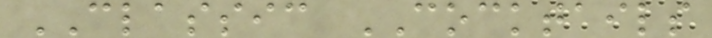CLASSIC COCKTAILS
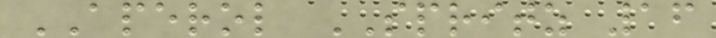APEROL SPRITZ 16
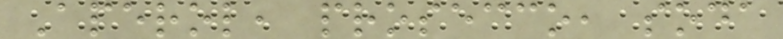Aperol, prosecco, soda
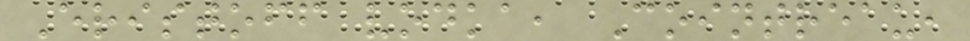Eristoff vodka, Cointreau,
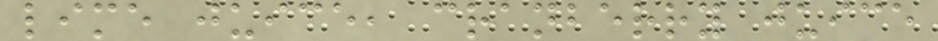lime juice, cranberry juice
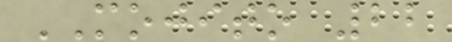MOJITO 22
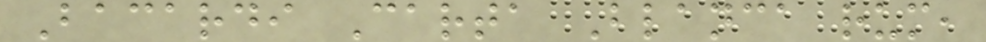Bacardi Carta Blanca rum,
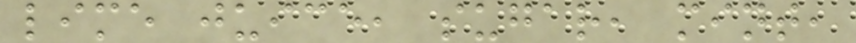lime juice, sugar, mint,
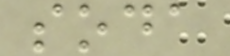soda
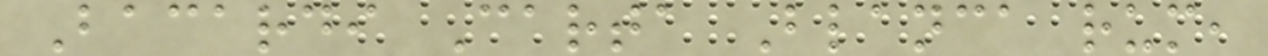Bacardi Carta Blanca rum,
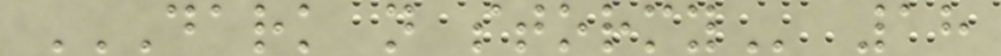DARK N STORMY 18
